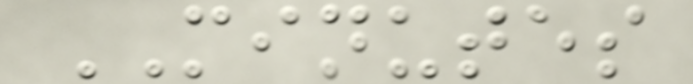MINUTES
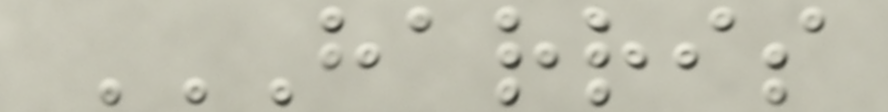HARRIS
